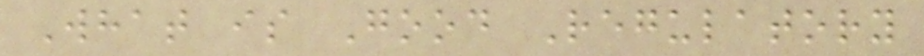What is Good Regulatory
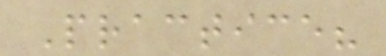Practice?
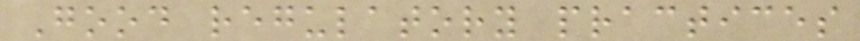Good regulatory practices
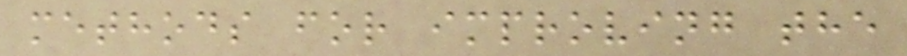methods for improving the
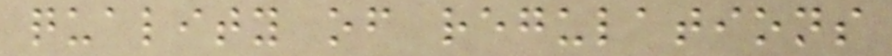quality of regulations
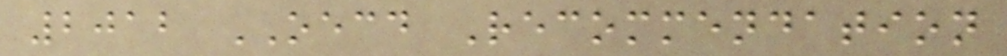2012 OECD Recommendation
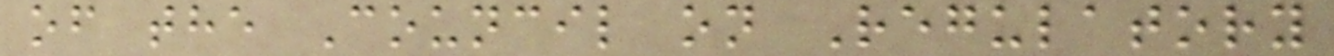of the Council on Regulatory
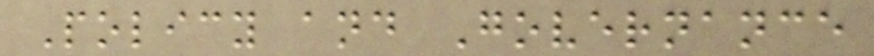Policy and Governance
